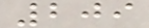209
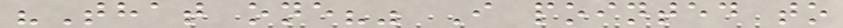"That one?" I pointed to
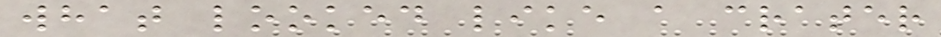what looked like a crater
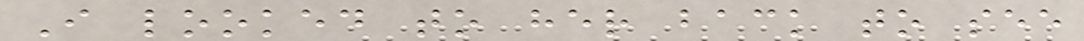I looked to her back to see
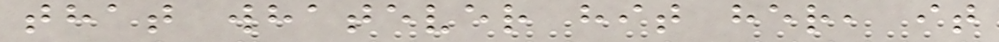that whatever hit her, it
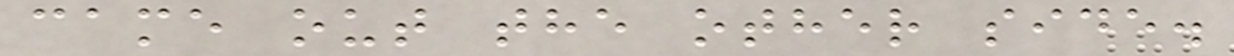came out the other side.
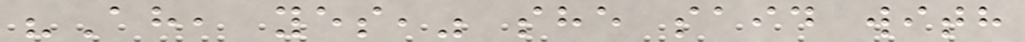"Ah, yes," she said with
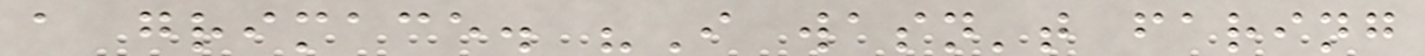a grimace. "I wasn't faring
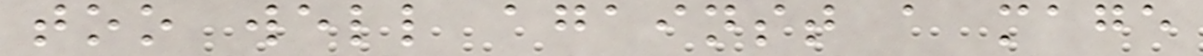too well against a mage
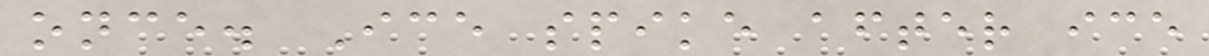once. Ice spike after ice
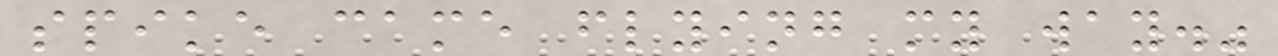spike came flying my way."
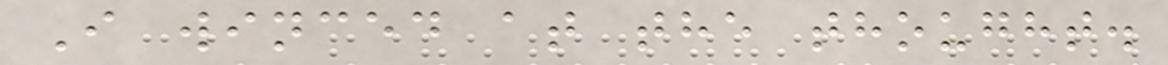I winced at the thought.
